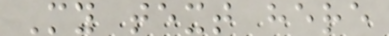My text here
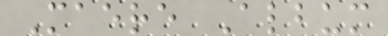Maere Album
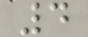4
